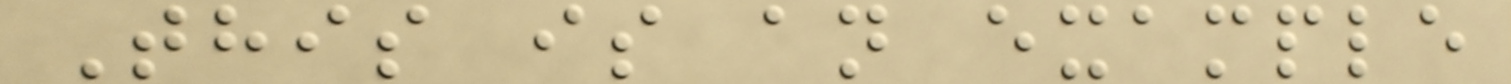This is an example
